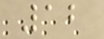12
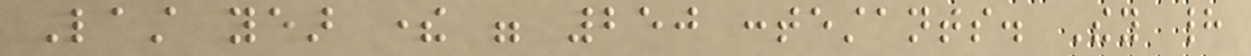Last year there were 250 contestants. They had
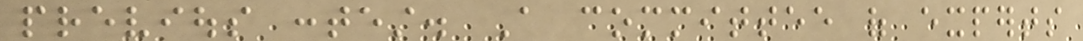previous contest. A committee of experts
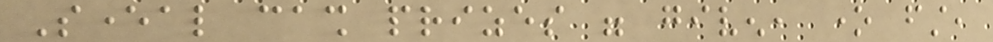Several cash prizes were given, one first,
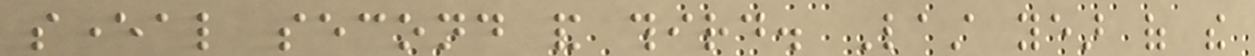several second and third. Last year of the
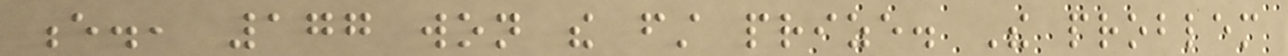e., 177 won the first prize. The problem
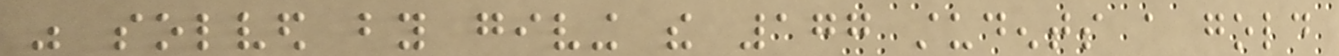was solved by giving the 177 students a gold
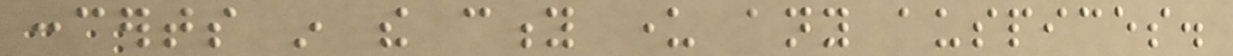concerts in the city under any auspices.
